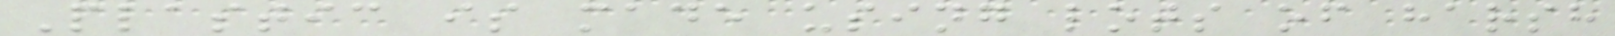Plastic is made using lots of harsh
